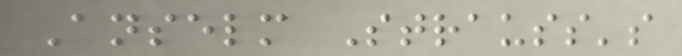Anselm Strauss's
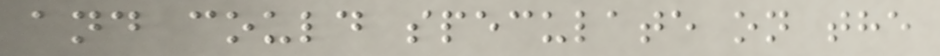and could speculate on the
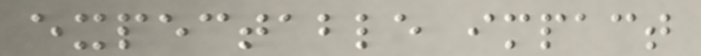expectable impact
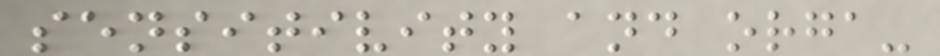sensitivity and orga-
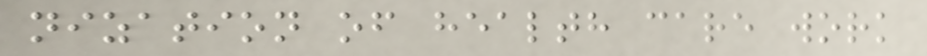nization of health care work
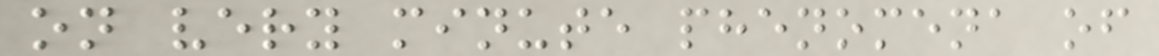on very minute phenomena of
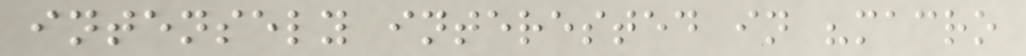intensely interested in "macro
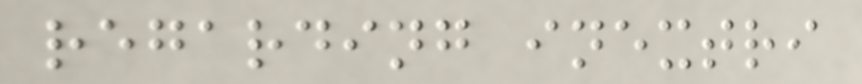regarding inextri
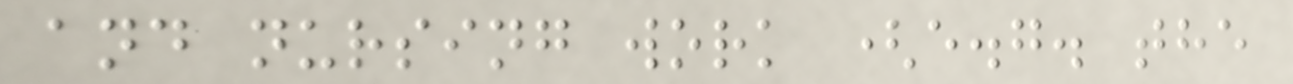and nursing work (e.g. the
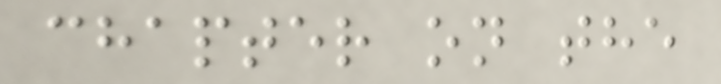chapter on the
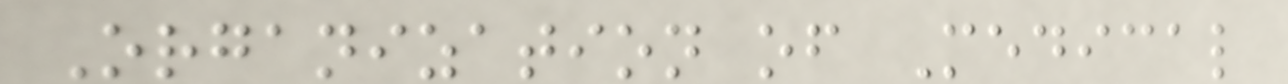Organization of Medical
